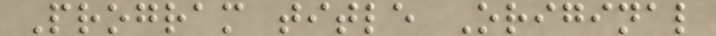Program title Original
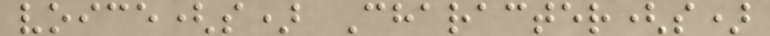voice(s) Character(s)
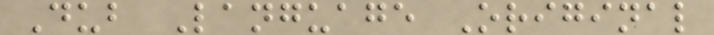Dub Language Original
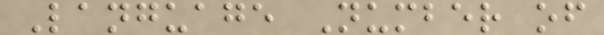Language Number of
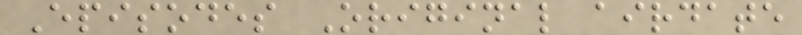Episodes Original airdate
